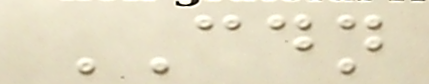CDN
